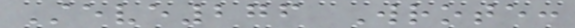Steve276 Wrote:
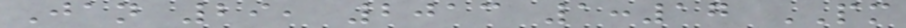Jan 29, 2013 1:17 PM
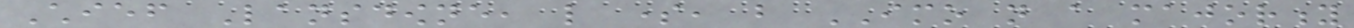Chief Lansdowne, like some, but IMO not a majority
